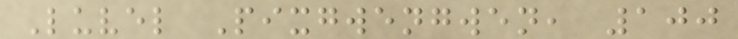Luvel Pixgwengwen, 100
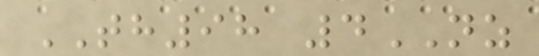TH98 4NZ
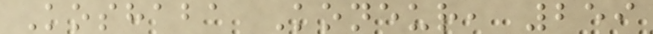Koshaba Koneur, 259
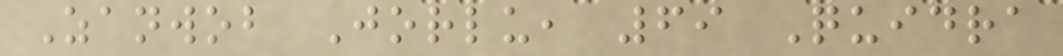Zanwob Jorlu, 69 Quidra
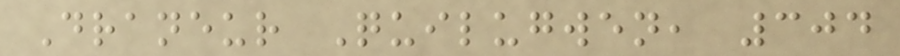Draneur Quilugwen, 304
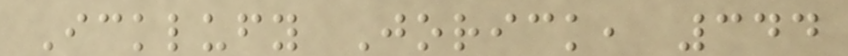Icklufy Jorick, 344
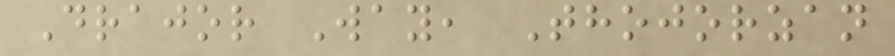Drajor Way, Thojorzan
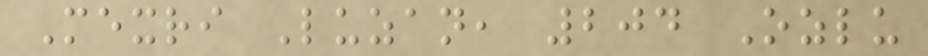Mexri Luzan, 204 Ozlu
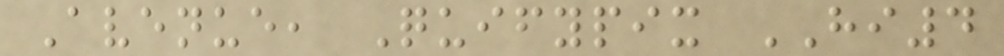Avenue, Quifypix HI4
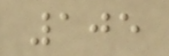105
